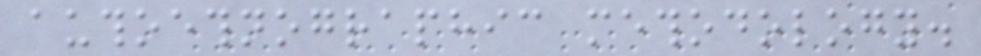authoethnographic methodology.
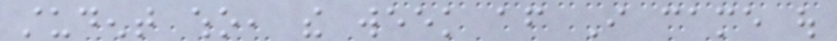student who, the week after I came out
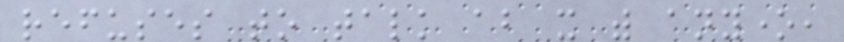refuses to talk about it with anyone,
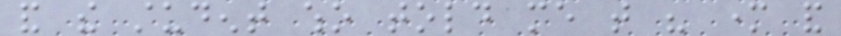and the student who told me that his mother and
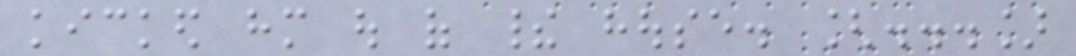kicked him out of their house. [...]
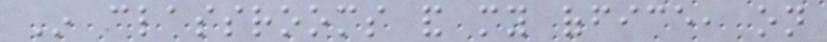In classrooms and my office, on
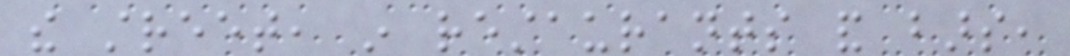the street, in restaurants and bars,
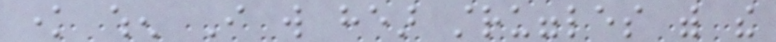know when I will hear struggles with the
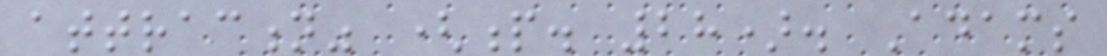attraction" (p. 28). Adams
